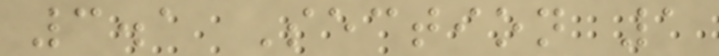3.1 Section 1
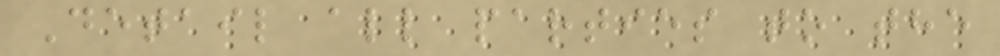Detail all parties to the
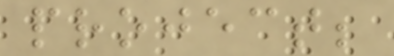project;
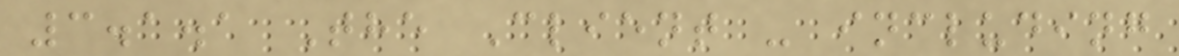3.1.1 The Client - including
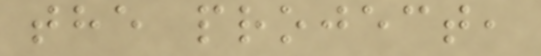the project,
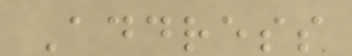Address
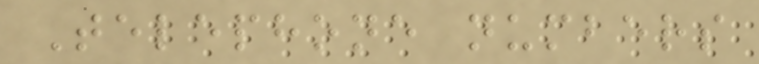Telephone numbers
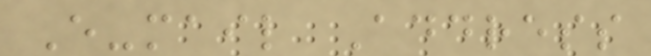E-mail Address
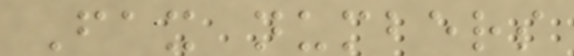Fax numbers
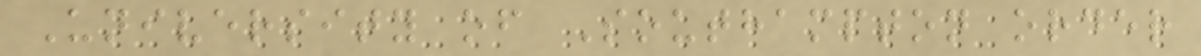University of Southampton order
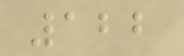122
